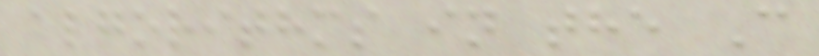algorithms in the C
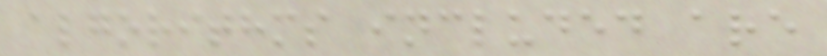algorithms included are
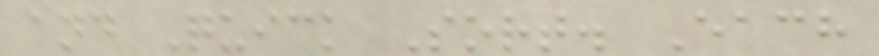and Quick Sort. Each
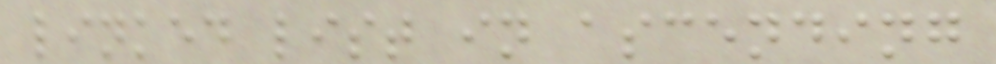linked list in ascending
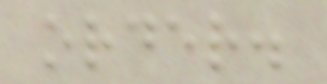order.
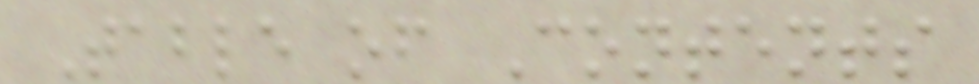Table of Contents
